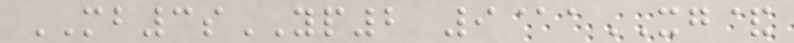MB3sYP2 9@aXG&
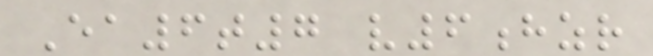Ea6t7 v6hzr
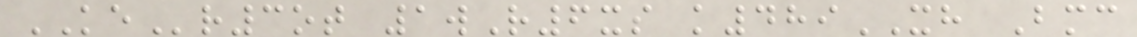KEr3ot 1wR6xs k489XH Bmc
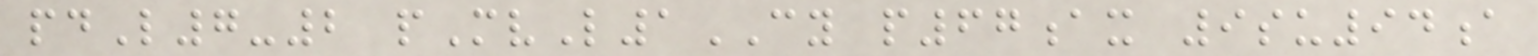pdL7-2 pMvL1CY p67ax 9su94a
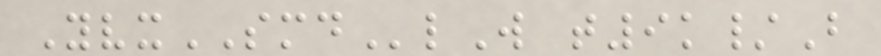YvxSMDlW t9k/B
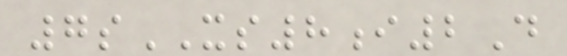7sXS8i2D
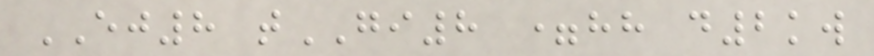EJ8 tGI8 =hh d2kw
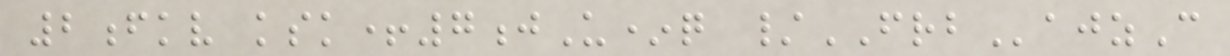2fkv ksk+7jU*q /FRBajzC
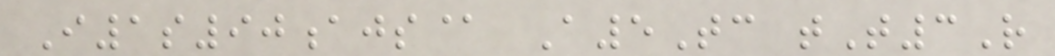I1s90ajs@ A5Tc tT3R
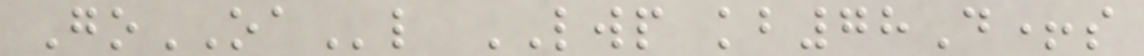GoOAl LWP kb78D+s
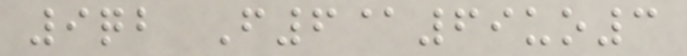9qb F6@69uo3
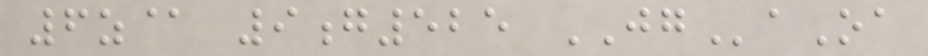6z@ 9g525 JGaOa
